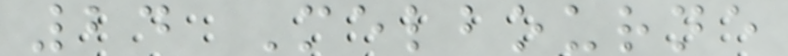24 Melbourne
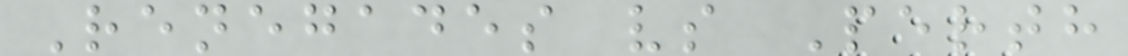Renegades vs Perth
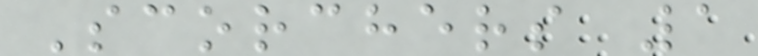Scorchers 1
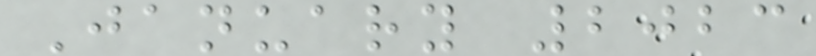January 2023
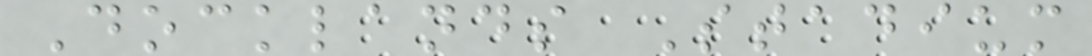Docklands Stadium
